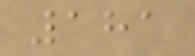181
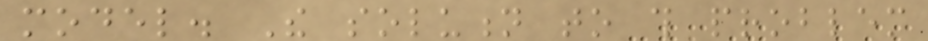model. The solution to this problem
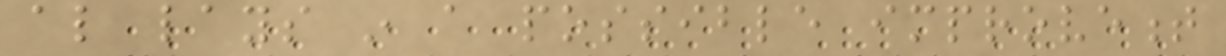also lays in a possible improvement
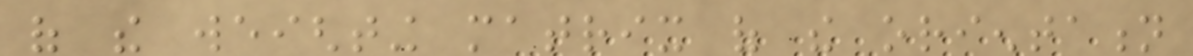of the weighting matrix of the orientation
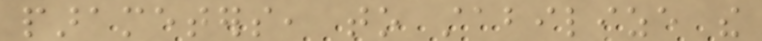parameters, to stabilize the
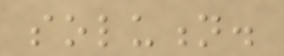solution.
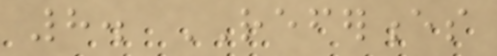8. REFERENCES
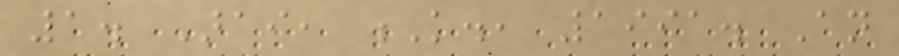1. Arai, K., 1991. An
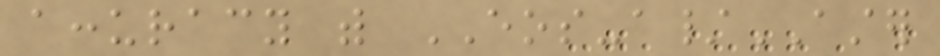accuracy with EOS-a/ASTER
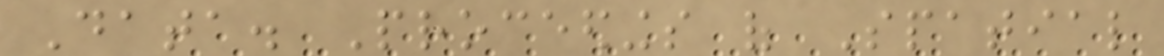Data. Proceedings of Spatial
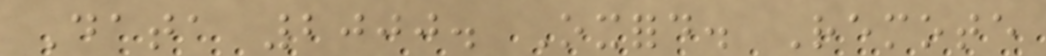Data 2000. Oxford. Remote
